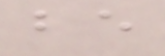be
